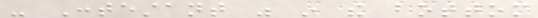- Contestant was in the bottom
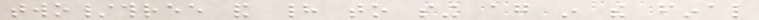two/three and had to sing again in the final
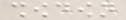showdown
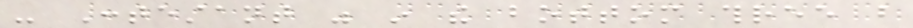- Contestant was in the bottom three but
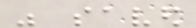was saved
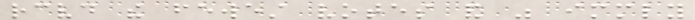received the fewest votes and was immediately
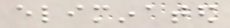eliminated
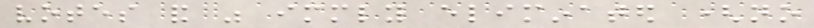votes and was immediately eliminated (no
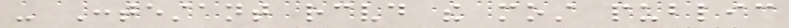- Contestant received the most public
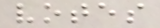votes
